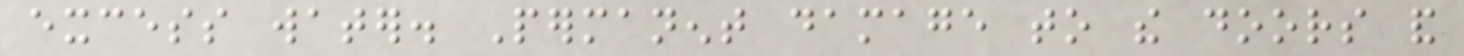excess water. Permanent damage to the doors and
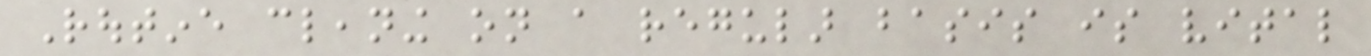Routine cleaning on a regular basis is vital
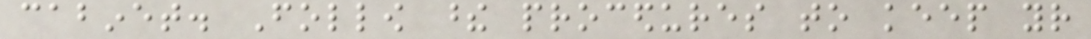cabinet. Follow these procedures to keep your
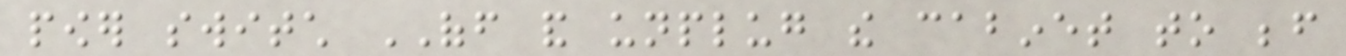power switch OFF and unplug the cabinet to before
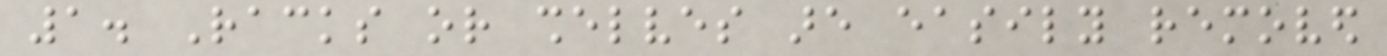1. Racks or shelves are easily removed
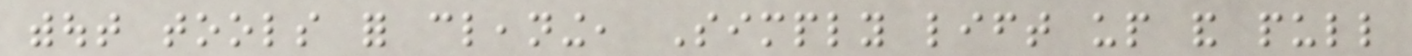without tools for cleaning, Simply lift up and pull
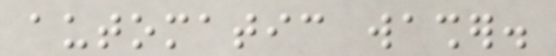automatic washer.
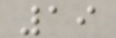19
